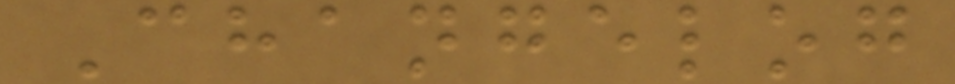Changelog
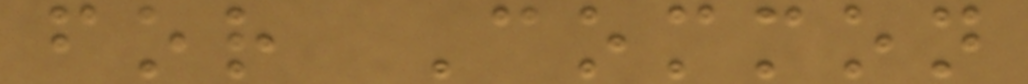for Common
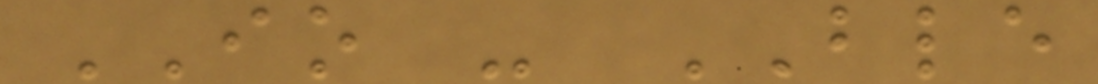IO - BLE
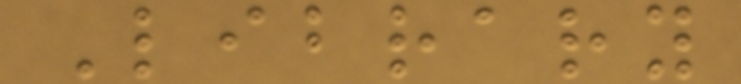Library
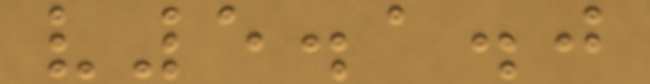v5.1.0
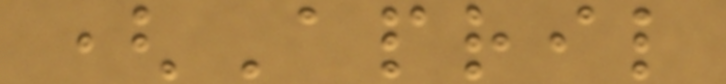(April
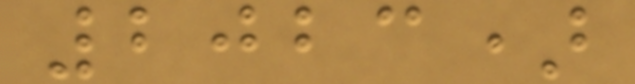2023)
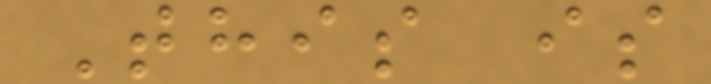This is
